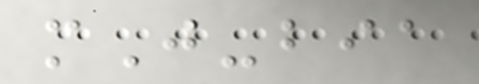mJ-bia
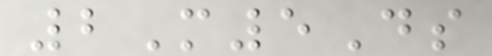2M5Ds
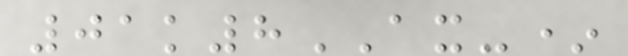01k8AX-*
